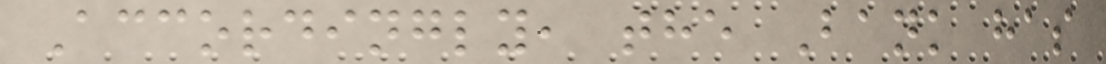Accordingly, the Bank has
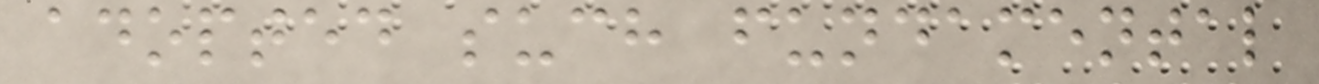adopted such fundamental
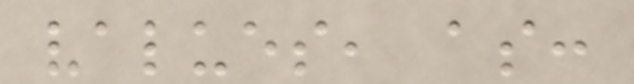values, as:
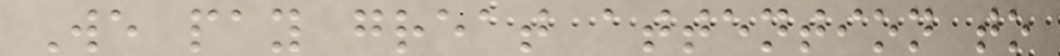We pay great attention to
